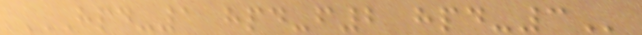HPD-1 HPD-F2 HPD-3
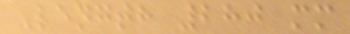Length 280 mm
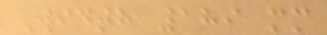Width 189 mm
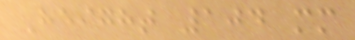Height 104 mm
